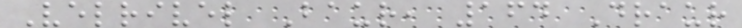Velrivel Baur, 164 Draur
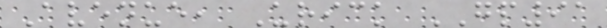Avenue, Urick GP91
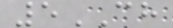5CH
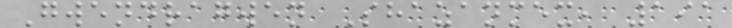Gwendragwen Shazanmex, 191
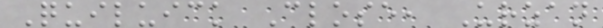Quiluick Close, Urzan
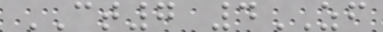CT7 4ZF
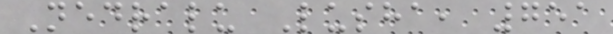Nedralu Lusha, 751
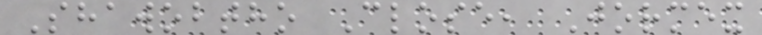Shawobtho Close, Jormex
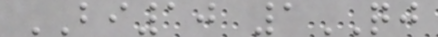BI10 1QJ
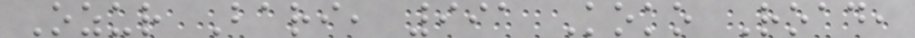Ozur Bari, 991 Koko Road,
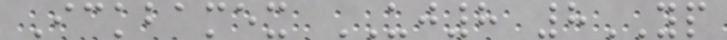Ickbamex UJ8 8YP
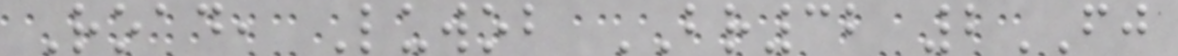Road, Luwob BR32 2FJ
